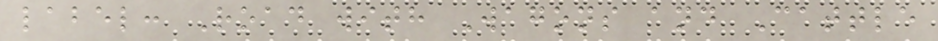label: Road with Wagons and Cattle
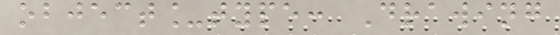object_type: Drawing
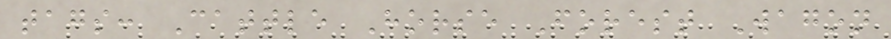tags: Cattle Horse Forest Wagon
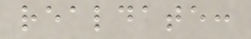realdate:
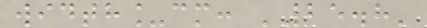width_cm: '25.8'
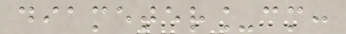diameter_cm:
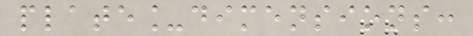plate_dimensions:
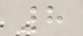8
